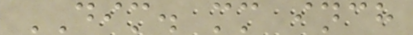DIM. mm inch
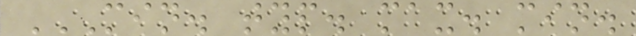MIN. TYP. MAX. MIN.
